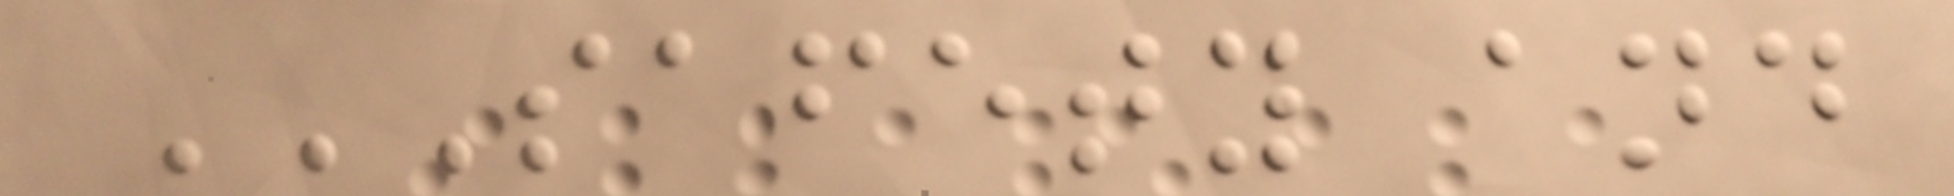SAFETY AND
